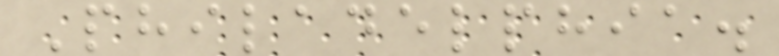Philadelphia.
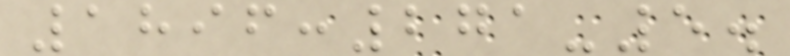1896:271-5.
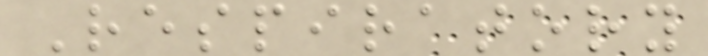Respiratory
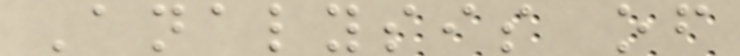Analysis of
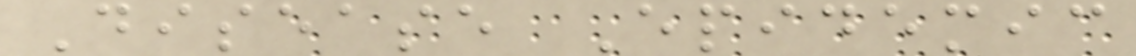Disease Epidemic
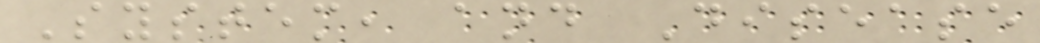System, and Disease
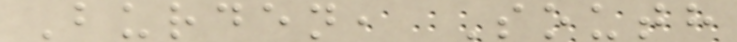Burden, South
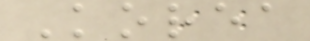Korea
